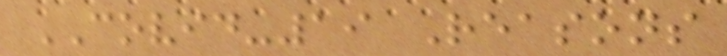COVID-19 Reasons
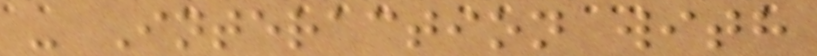- Interaction with
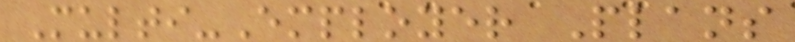Multi-Employer Plans
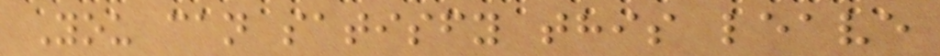You can satisfy this leave
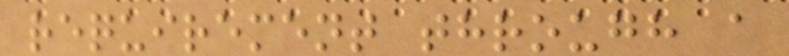requirement through a
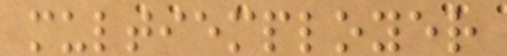multiemployer
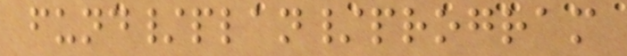fund/plan/program
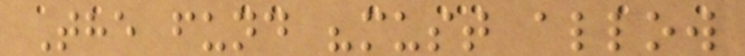The fund "must allow
